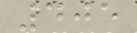405
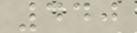440
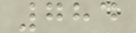784
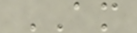AM
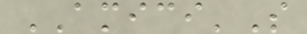AMICI'S
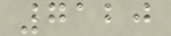7120
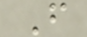F
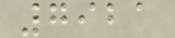7921
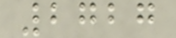2727
